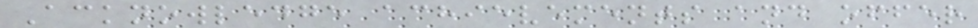Acknowledge achievements and offer
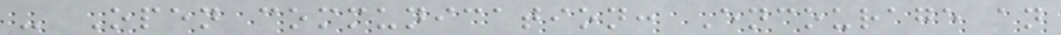- Open communication: Encourage an
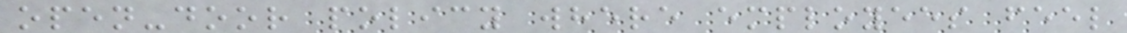open-door policy where employees feel
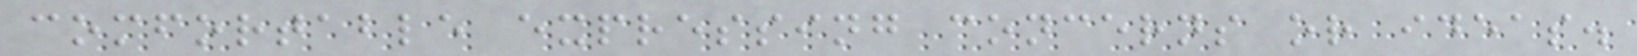comfortable expressing concerns or ideas.
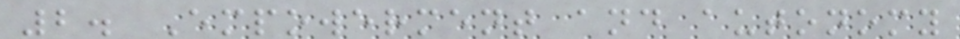2. Empowerment and autonomy
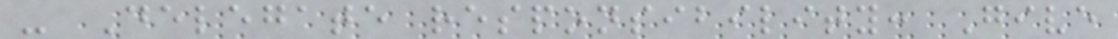- Delegate responsibility: Give
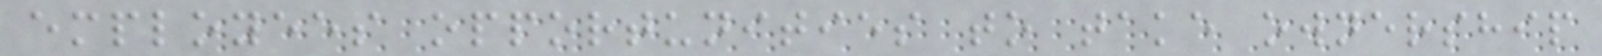employees opportunities to take ownership
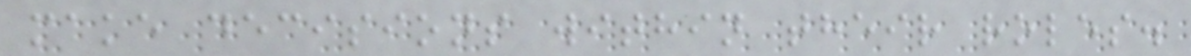make decisions within their roles.
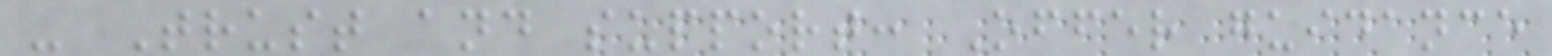- Trust and support: Offer guidance
